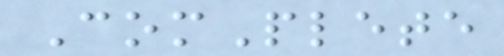ComPlete
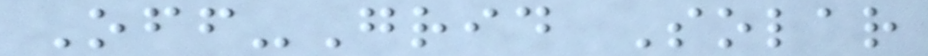Off-Grid Solar
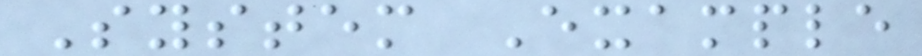System Example
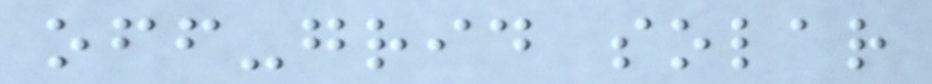off-grid solar
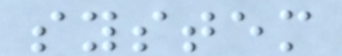system
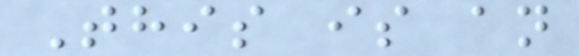This is an
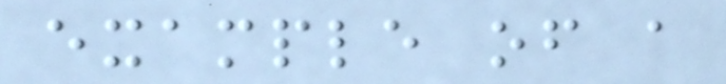example of a
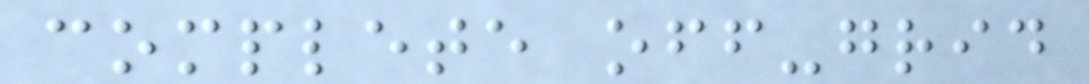complete off-grid
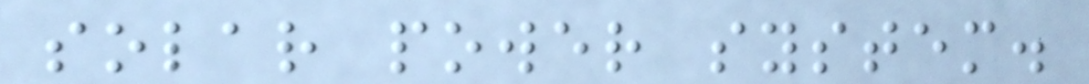solar power system.
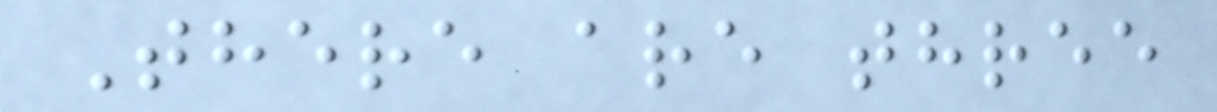There are three
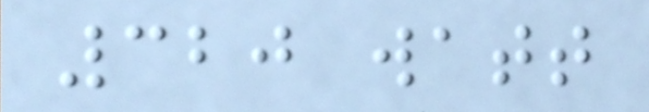320 watt
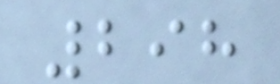298
